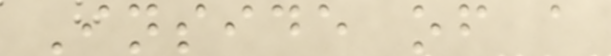Inside of a
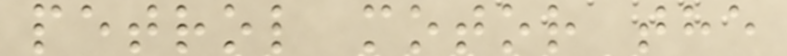petrol motor the
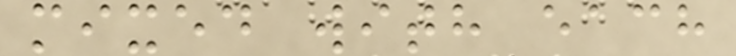mixed with each
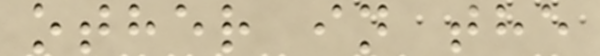other in the
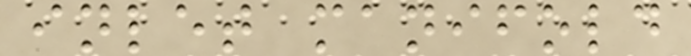inlet manifold
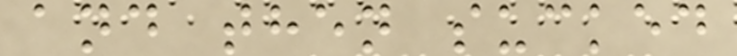and then sucked
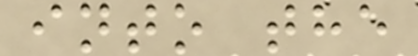into the
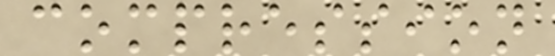compression
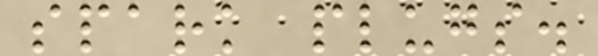spark plugs.
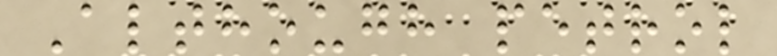Although petrol
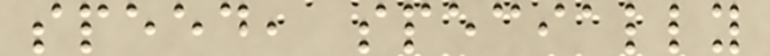speed, specially
